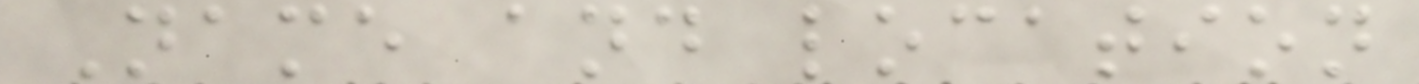Name and location
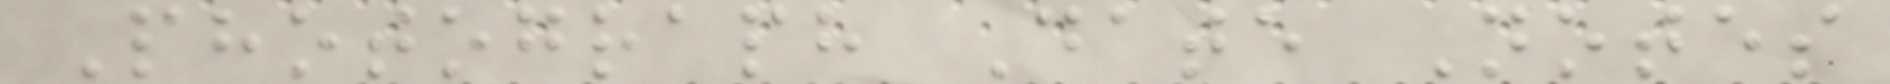Photograph Date Notes
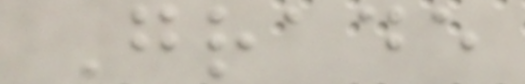Grade
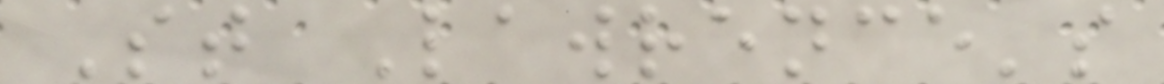St Lawrence's
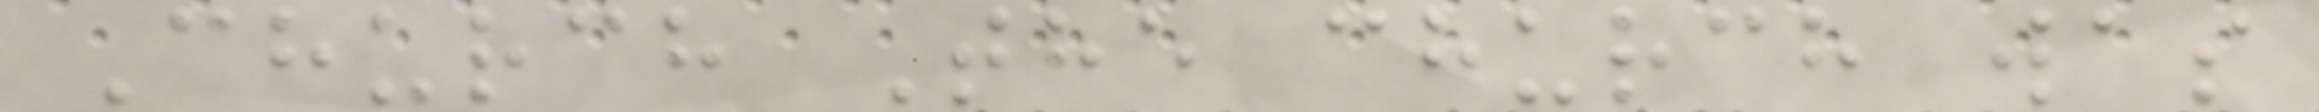Church The church was
